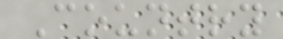Country
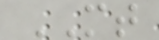MT
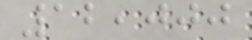12,000
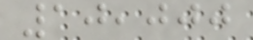10,000
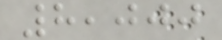8,000
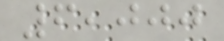6,000
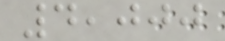4,000
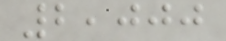2,000
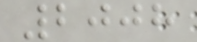2008
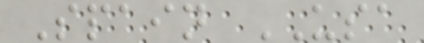Spain USA
